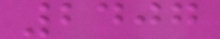2407
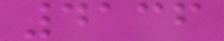4136
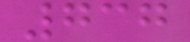737
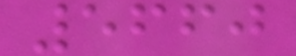5660
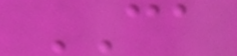CA
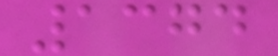1374
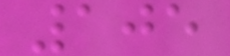105
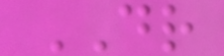DR
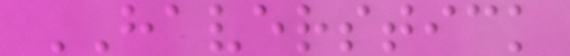HAVERSTICK
